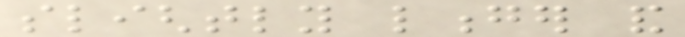slightly longer and
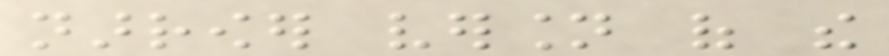narrower version of the
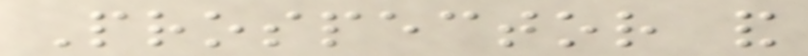Prospector and
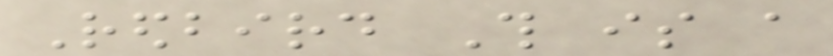Redbird This is a
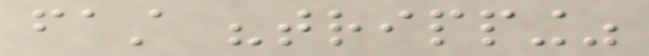fast "tripping"
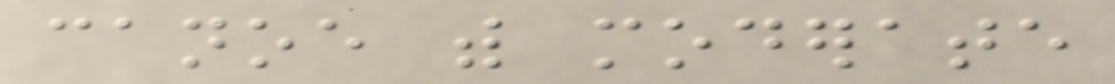canoe with moderate
